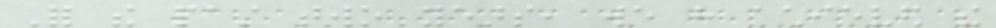For the past two years, we have achieved the
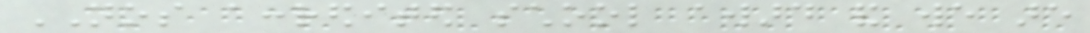NOS accredited school award and we are
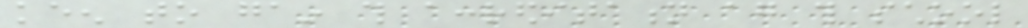keen to gain this accreditation again this school
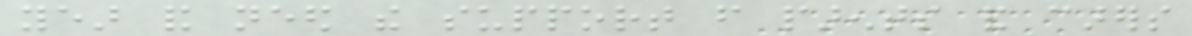year and need the support from parents and carers
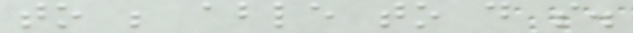to be able to do so.
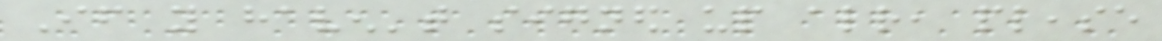If you haven't signed up already, please
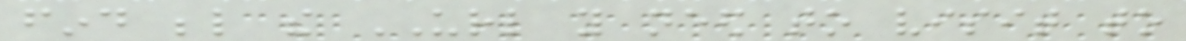find below the URL you need to visit to
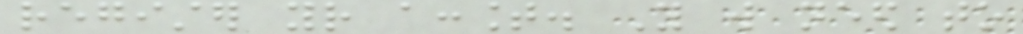register your account. You will need to
